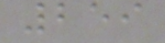259
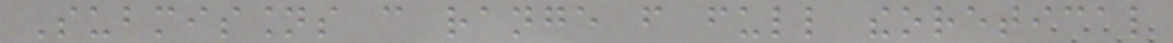Submissions can range from full theoretical
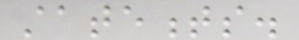statements.
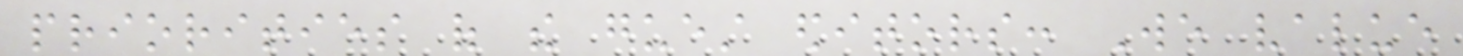priorities of the guest editors: We value
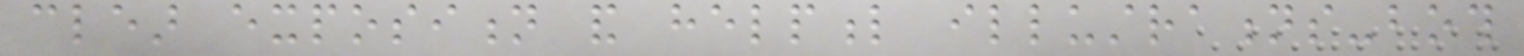clear exposition and helpful illustrations-both
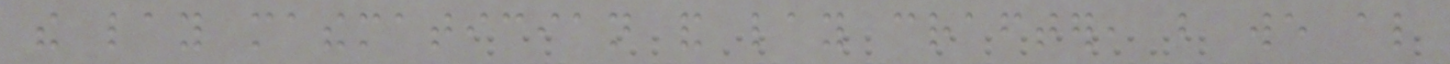the lay mathematician and lay crafter, but we also
